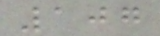107
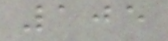105
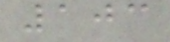103
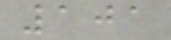101
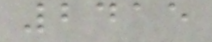2415
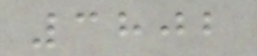3802
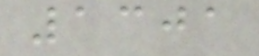1301
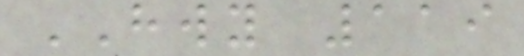HWY 119
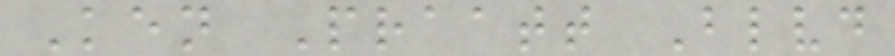Ken Praatt Blvd
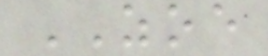ZOE
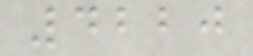4220
